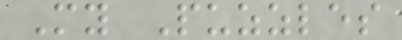My Puzzles
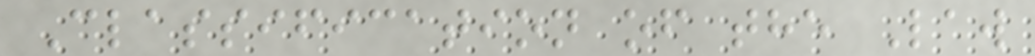Classification of the Law
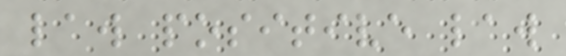law positive law
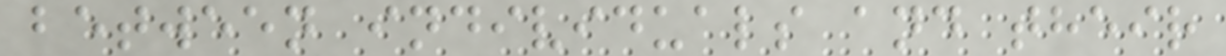between individuals and their
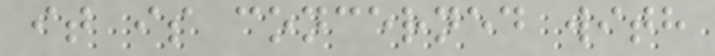it is concerned with
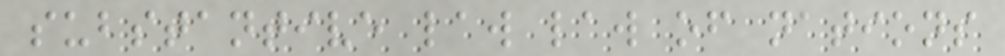substantive law law of nations
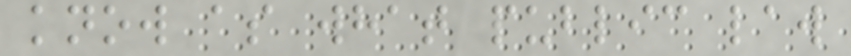know as what public law
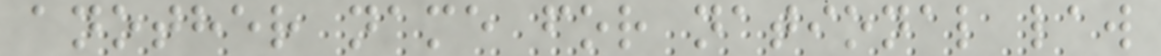another name for national law
